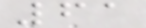61
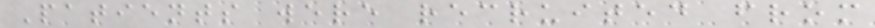Patients were recruited from
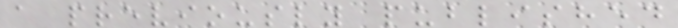a previously published
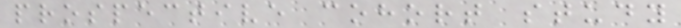prospective cohort study
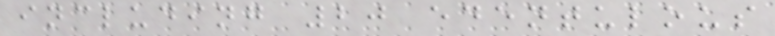including 20 edentulous
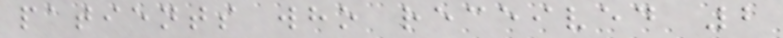patients who received 2
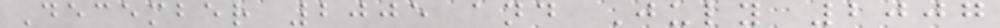December 2005 and July 2007
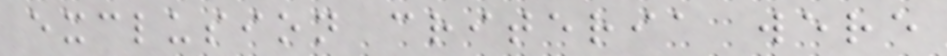exclusion criteria were
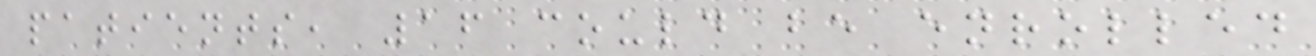patients, 16 could be enrolled
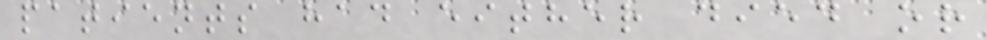patients had either died or
